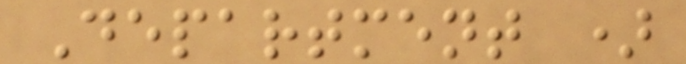Department )
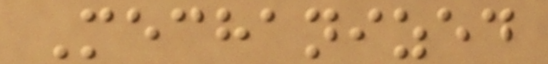Mechanized
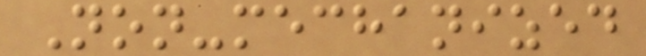Non-mechanized
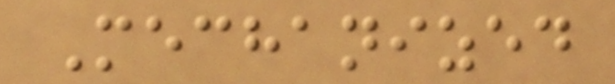Mechanized
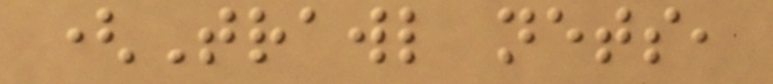(Trawl nets,
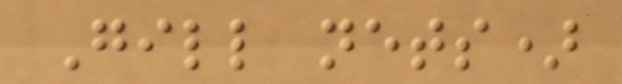Gill nets)
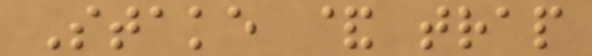Stake & trap
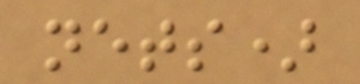nets)
